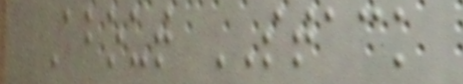About STACK
